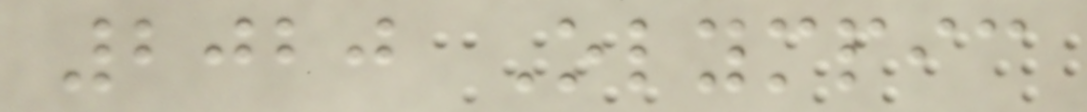2020 Olympic
